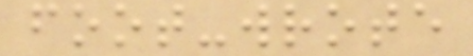foot-wrote
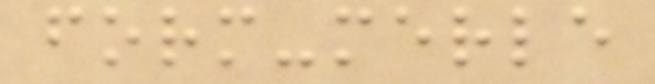form-merle
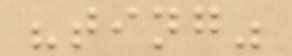"ting"
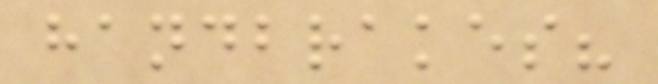handbrakes?
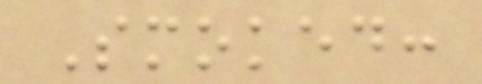Smoked:
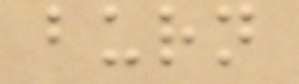burn
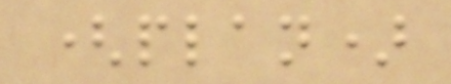(plan)
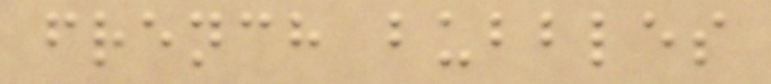french bubbles
